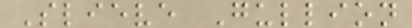Slieve Gullion
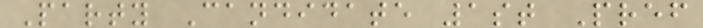Party Candidate 1st Pref
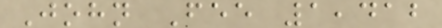John Fee 1,412
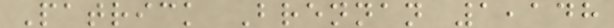Patrick Brennan 1,148
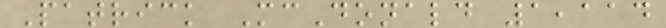Patrick McDonald 1,114
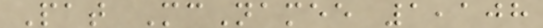Pat McNamee 1,108
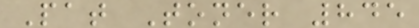Pat Toner 845
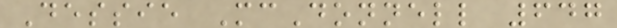Dessie McDonnell 647
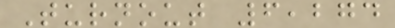Turnout 6,274
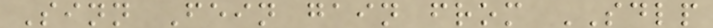Sinn Fein gain from SDLP
